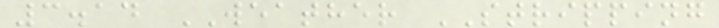3.14 WEATHER STRIPPING
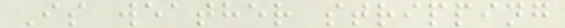Is weather stripping
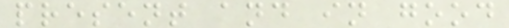present and in good
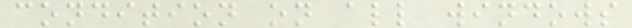condition on all windows
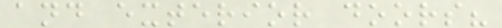and exterior doors?
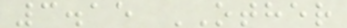3.15 OTHER
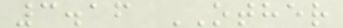3.16 OTHER
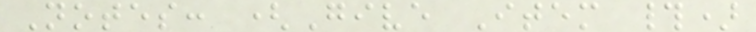Notes: (Give Item #)
